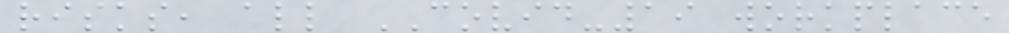risks, all COVID-19 workplace
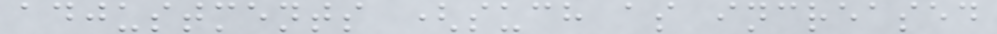adjustments (such as increased
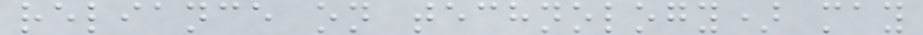reliance on technology) may
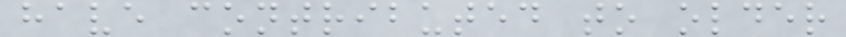have contributed to older
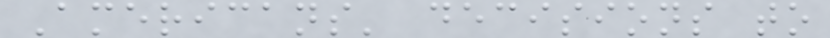Americans' decisions to
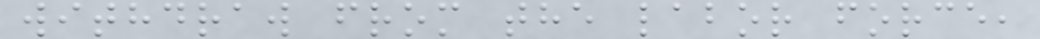withdraw from the labor force,
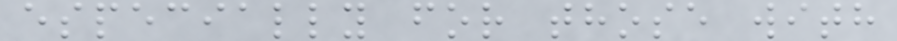especially for those with
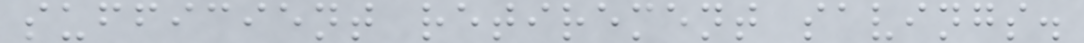sufficient retirement savings.
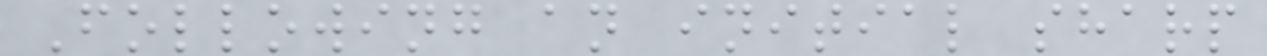Following an initial sharp
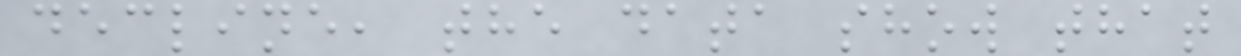decline, the data show that
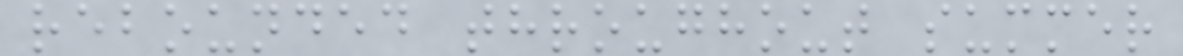rebounded throughout summer
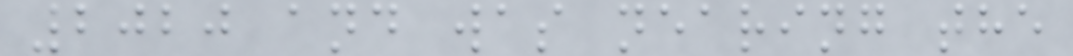2020 and was nearing the
